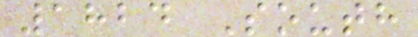1824 South
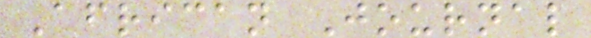African Journal
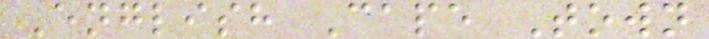English Cape Town
